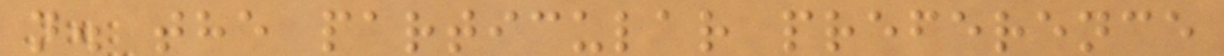n. the particular preference
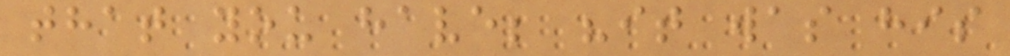that you have; "it was his
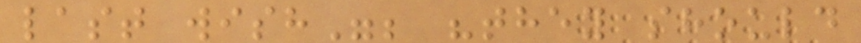last wish"; "they should
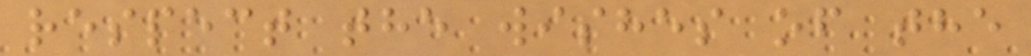respect the wishes of the
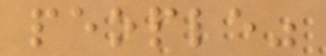people"
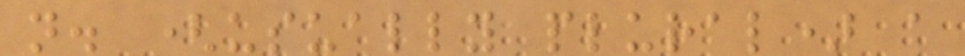n. (usually plural) a
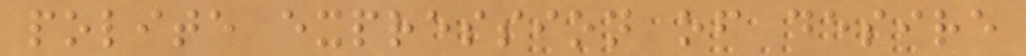polite expression of desire
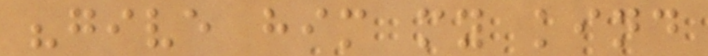"give him my kind
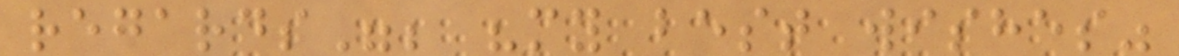regards"; "my best wishes"
